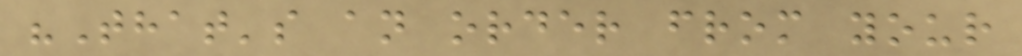"That's an order from your
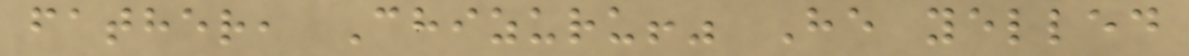father, Chizuru!" He yelled
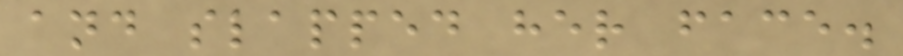and slapped her face.
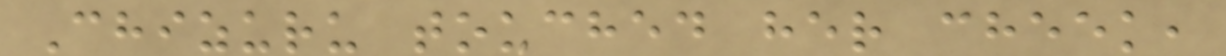Chizuru touched her cheek,
